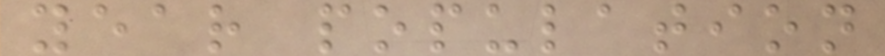year population
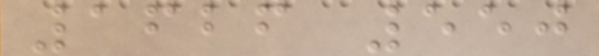1626 550
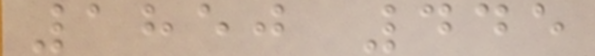1850 445
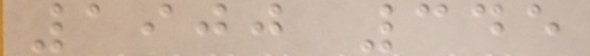1900 345
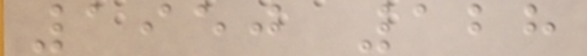1950 128
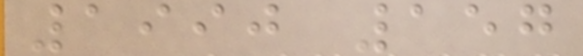1990 157
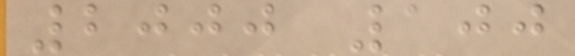2000 100
